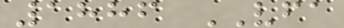1886 VFA
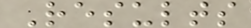Results
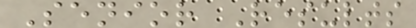Senior Results
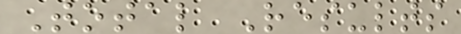Total Results
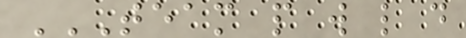TEAM P W L D
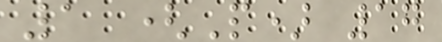1 (P) 17
